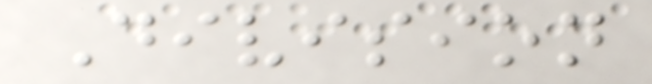Division
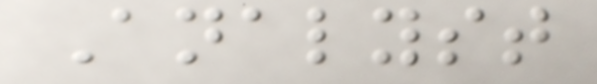Analyst
